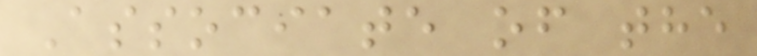Associate of the
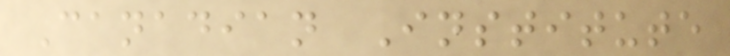Canadian Institute
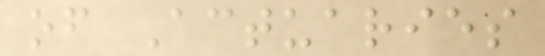of Actuaries
